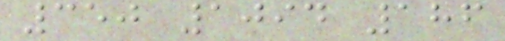350 1094 186
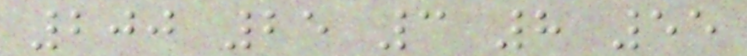200 25 3 8 55
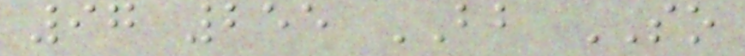97 255 BB SO
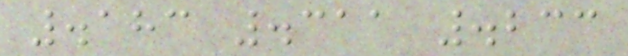.183 .311 .233
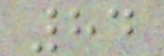84
